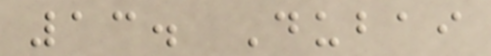13. Dubai
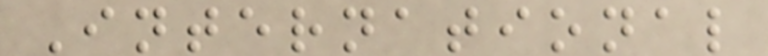International
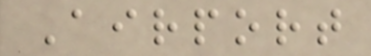Airport
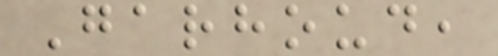Garhoud,
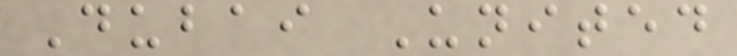Dubai United
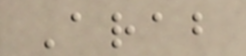Arab
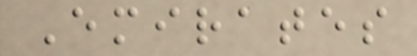Emirates
